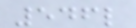546l
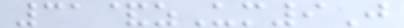31&zUm9J
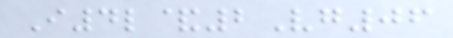I4l&2Vg06
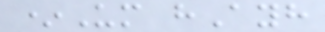*Um hAyh
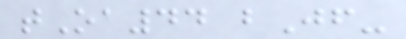tOa44 bJf-
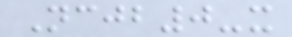Ncjb0-x
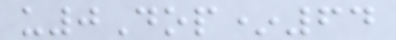u0Dop*64
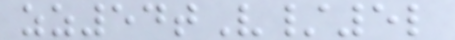zz54tV/5l
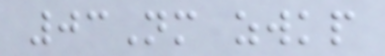03Nm zwkp
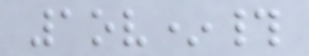1ov*#
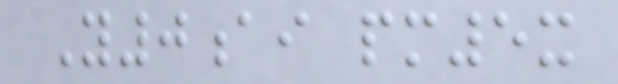Y0ai pm5x
